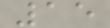15
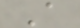A
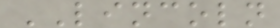LINCOLN
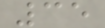35
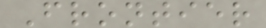Frontier
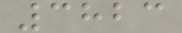3823
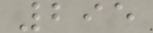295
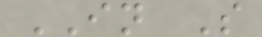IN S
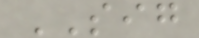SIG
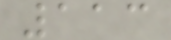113
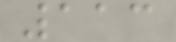113
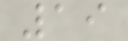19
